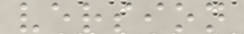version
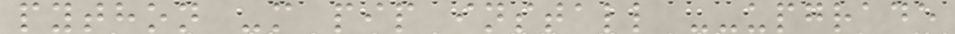python -m pip install --upgrade
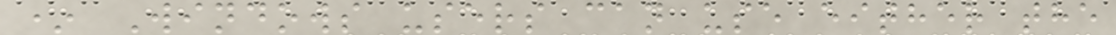* Windows users can use either the
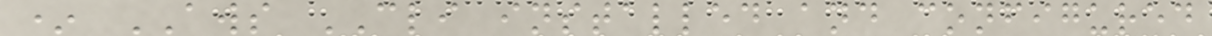* AWS CLI installed and configured
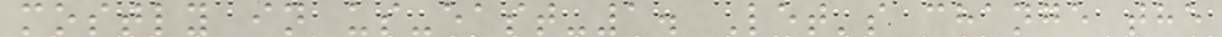mostly in us-east-1. Let's change the
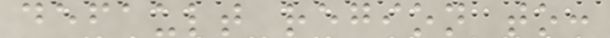default region to:
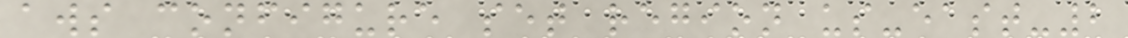aws configure set region us-east-2
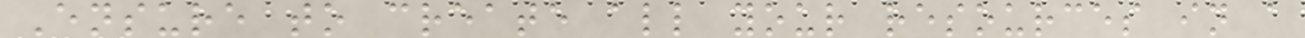Ensure to create all your resources in a
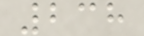238
